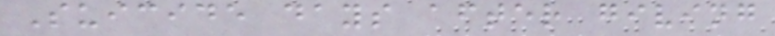Suicide days after giving
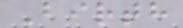Birth
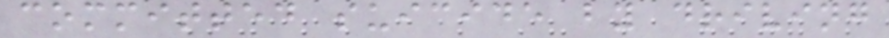committed suicide by driving
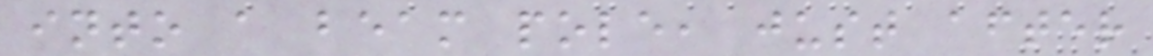into a beam pole, just after
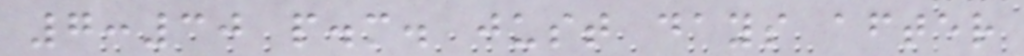7:30 p.m. just days after
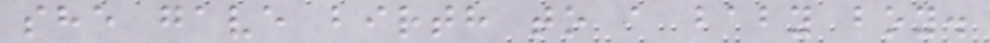she gave birth to a baby boy.
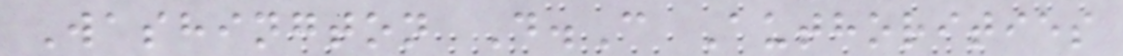Washington D.C Authorities
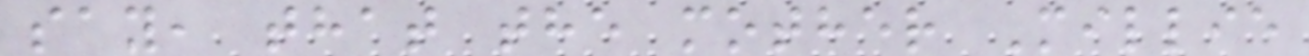say, that the mother Millie
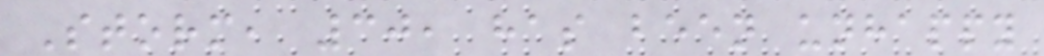Storm, 30, has been unhappy
